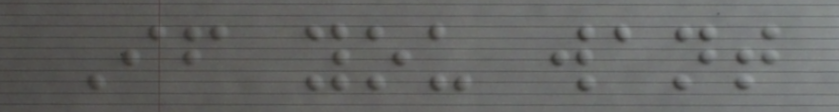If you want
